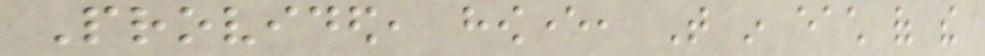Provided, however, That in each of the
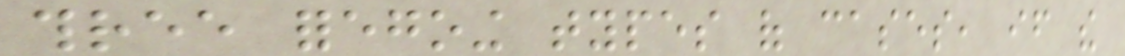three foregoing types of cases, if the
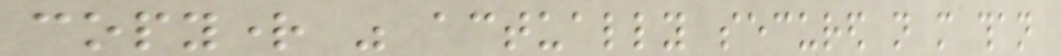copyright was actually secured not more than
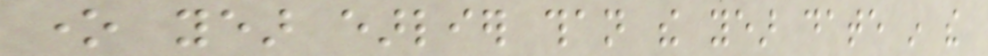one year earlier than the year date in the
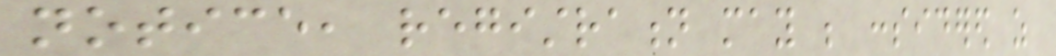notice, registration may be considered as
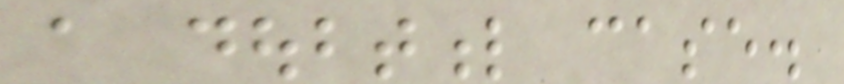a doubtful case.
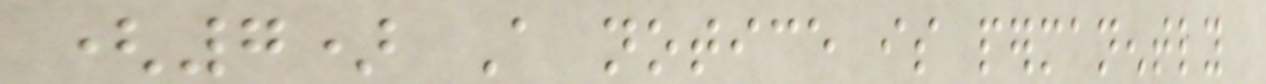(7) A notice is permanently
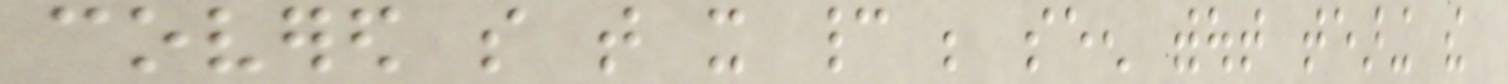covered so that it cannot be seen without tearing the
